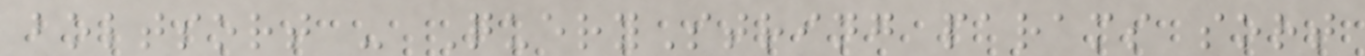boltsort - QueryString params sort
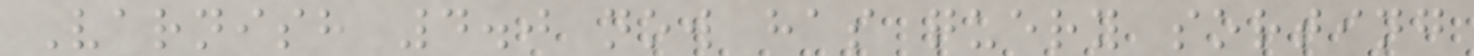Varnish 4.0 now has query sorting
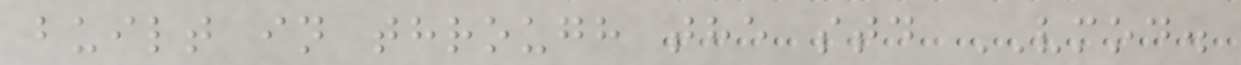built in through the std VMOD.
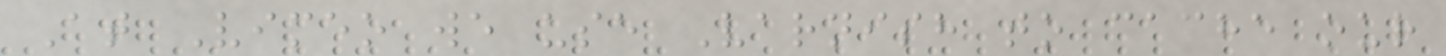At Vimeo we use Varnish to cache our
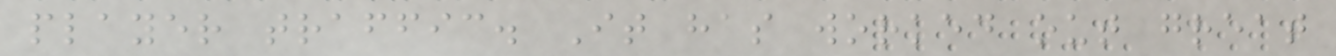player traffic. It has worked out great
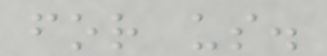for us.
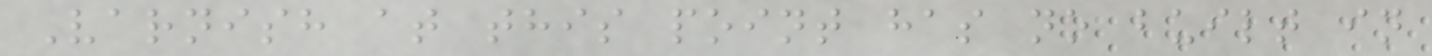Varnish at this point has no built in
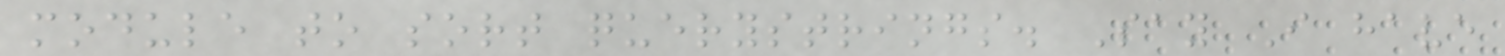module to sort querystrings. Say I have
